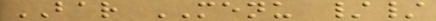BAR MENU //
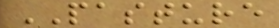PASTURE
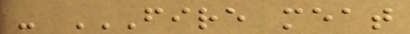- FIRE MEAT
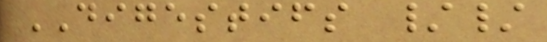DIGESTIFS //
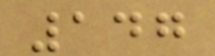147
